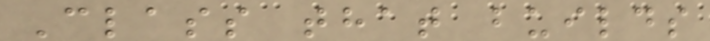Class that builds
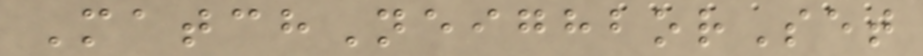MatchNeighborSet
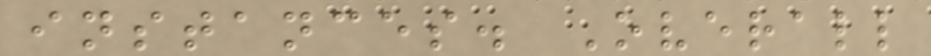instances. Overall
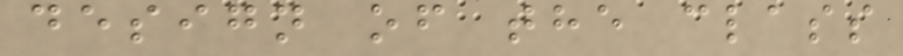design of the class
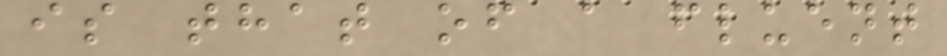is that of a fluent
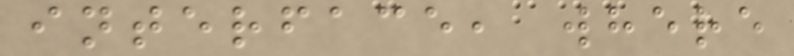interface, where
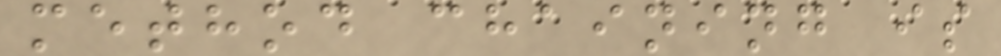method chaining is
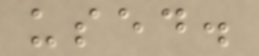used.
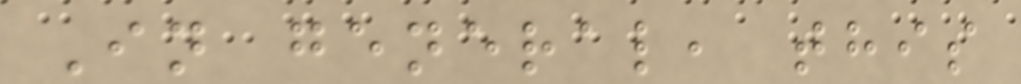In general, this
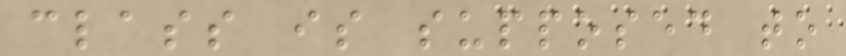class is supposed to
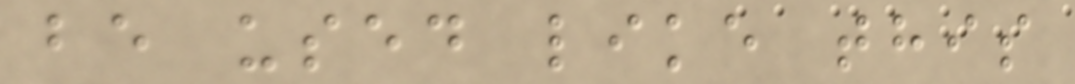be used like this
